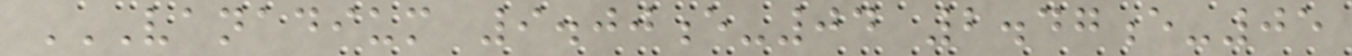VANADIUM 9.00E-04 2.47E-05
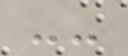--
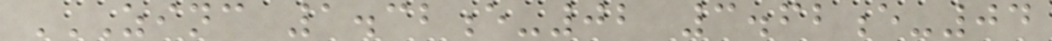ZINC 1.32E-02 3.62E-04
